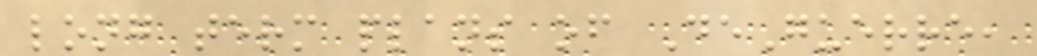long term plans of DeGuerre,
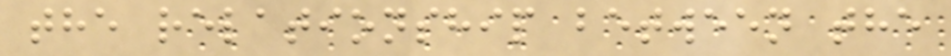the relationship between the
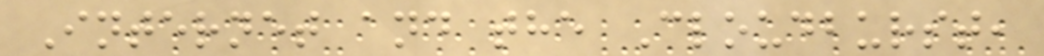Internet and the Cloudburst,
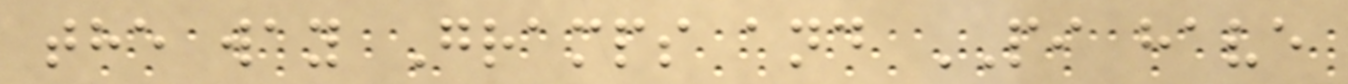the way Gramps and PI have
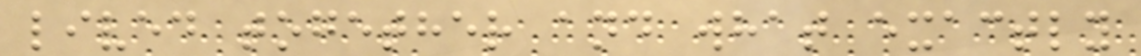lived together and what exactly
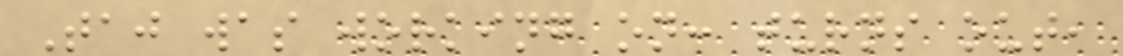Taj was working on: turns out,
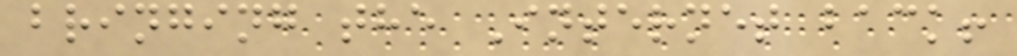bringing the Internet back!
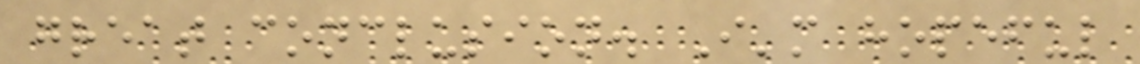great conclusion. I'm hopeful
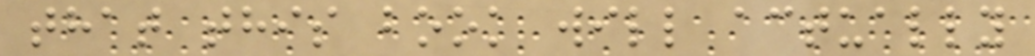that this book will actually
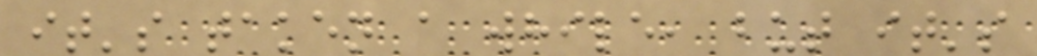it's taken a while, but it's
